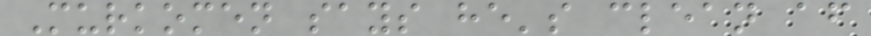Murkomen says he's clean af
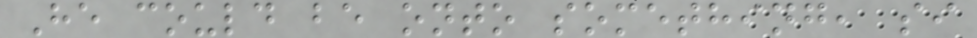He could be onto something, si
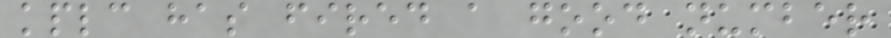kplc has fired a good number
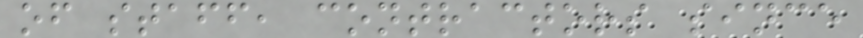of staff, contractors since
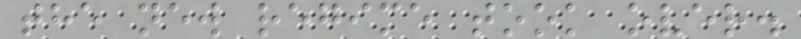the new regime took over.
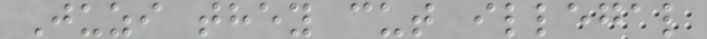Juzi they cut illegal
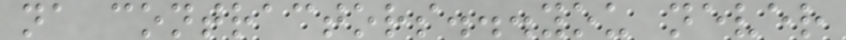na contractors...you never
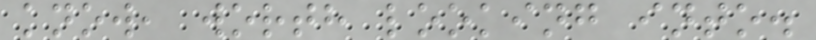know, worth looking into.
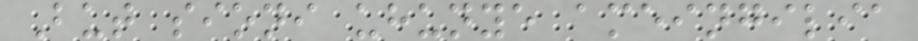But sioni uhunye ameingilia
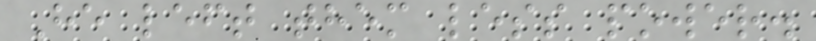He left them less power.
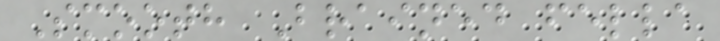Smooth Brained fella
